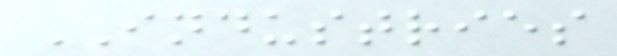INDUSTRIES
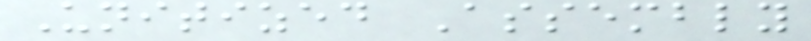Unitized Assembly
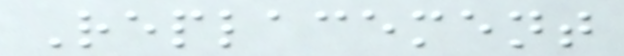Replacement
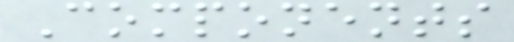Components
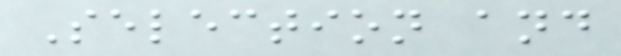Selection and
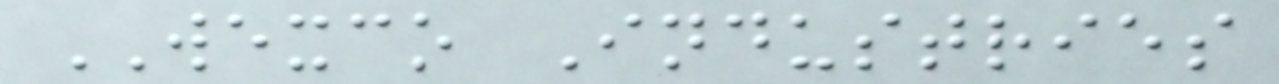WEXCO Industries
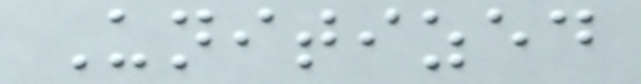Unitized
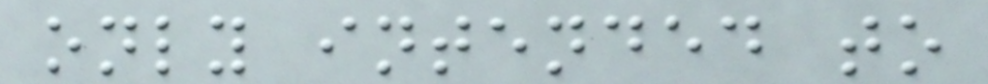only intended to
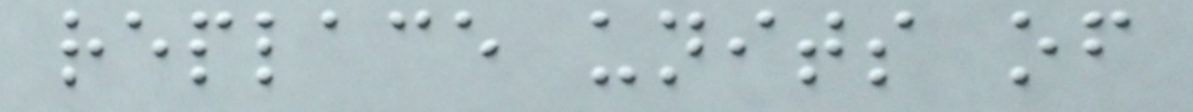replace units of
